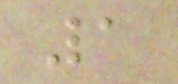1
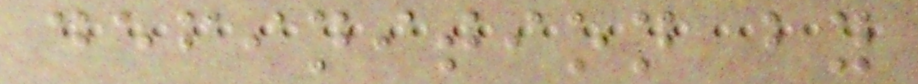definition by
